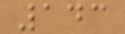143
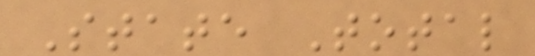State Total
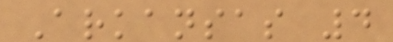Arkansas 4
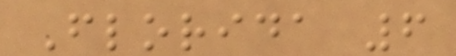Florida 6
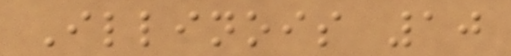Illinois 10
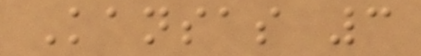Kansas 3
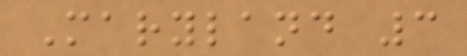Maryland 3
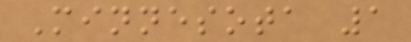Minnesota 1
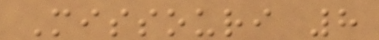Missouri 8
